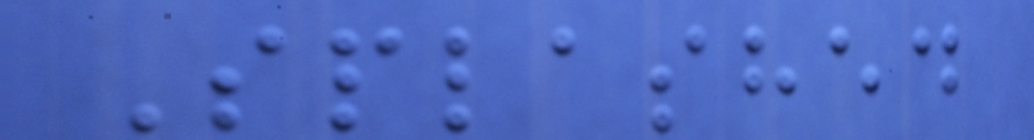Splashed
